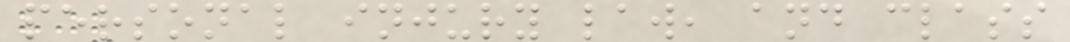personal injury law, and class
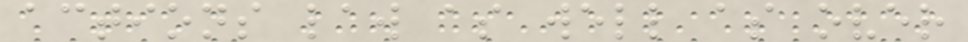actions law as well as over
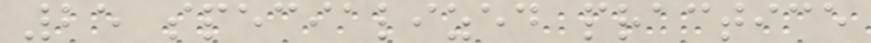25 specialized practice
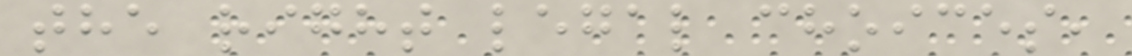the right legal choices,
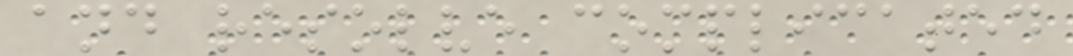and resolve complicated
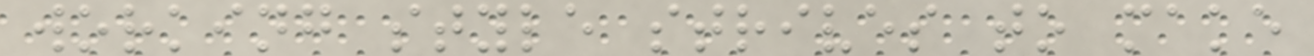working style strives to make
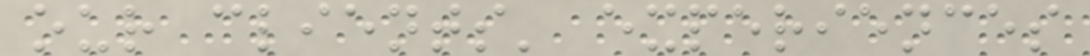our clients' experiences
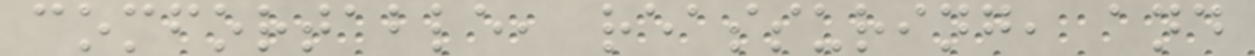comfortable, reassuring, and
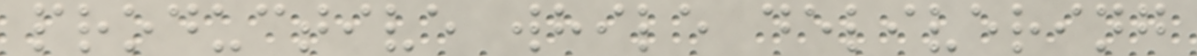productive while delivering
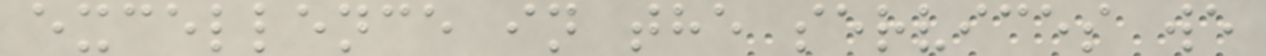excellence in the services we
